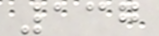137
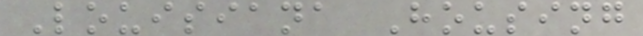Louisiana Housing
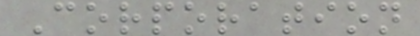Corporation
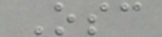Osc
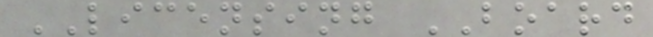LICENSING BOARD
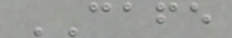CAFE
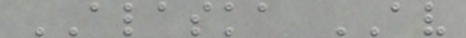ALASKA AV
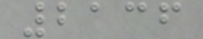2136
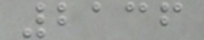2136
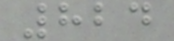824
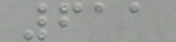611
